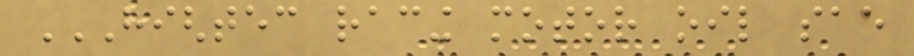HIGHTEC RACING MOTOR OIL SAE
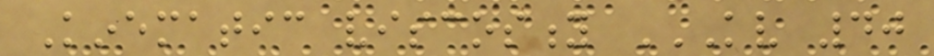Kinematic viscosity KV 40
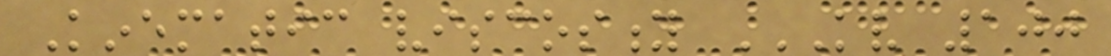Kinematic viscosity KV 100
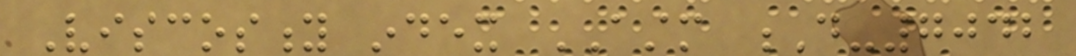Viscosity index ASTM D-7042
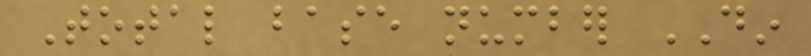Total base number DIN
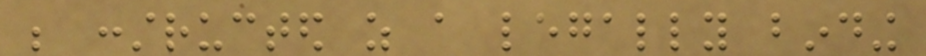be constructed as a legally binding
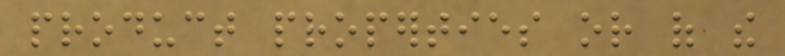product properties or of the
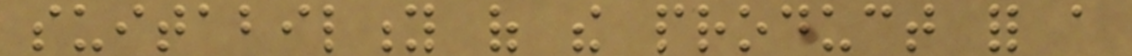suitability of the product for a
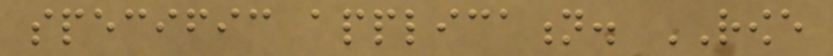specific application. ROWE
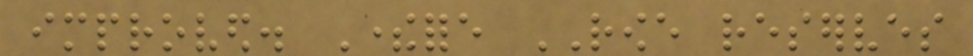improved. Therefore ROWE reserves
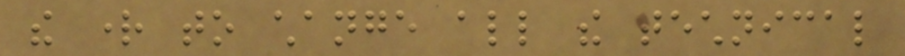the right to change all the technical
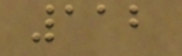112
